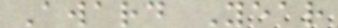Award Year
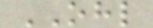OHL
